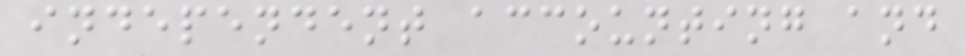independent accounting and
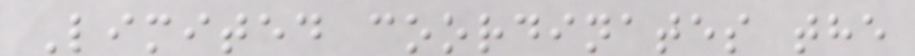Limited coordinates the
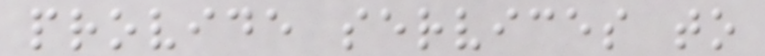provide services to
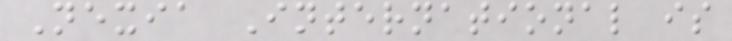Nexia International is
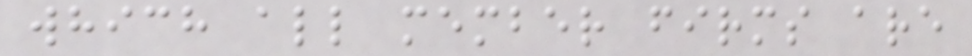which all member firms are
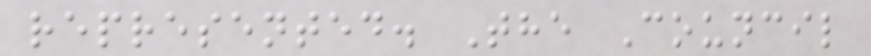represented. The Council
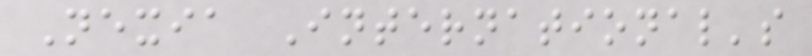Nexia International's
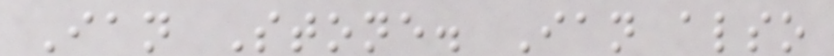Ian Stone. Ian also
